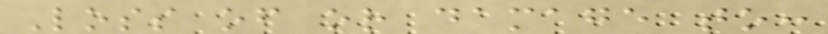Loss of or damage to:
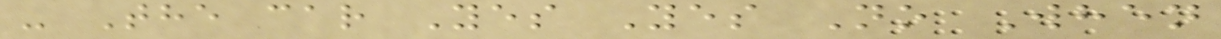- The car Yes Yes No When
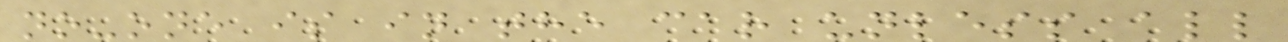no-one is in the car unless all
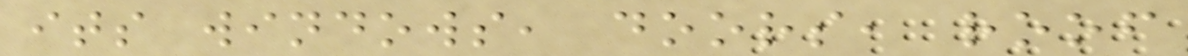its windows, doors, roof
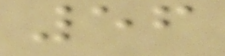56
